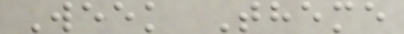Week Theme
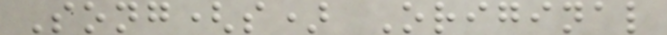Song(s) Original
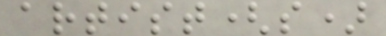artist(s)
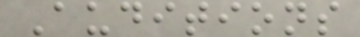Auditions
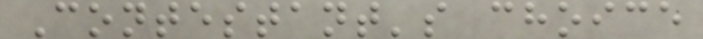Contestant's choice
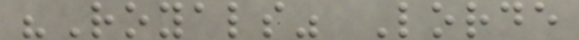"Royals" Lorde
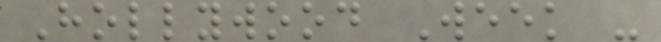Hollywood Week -
